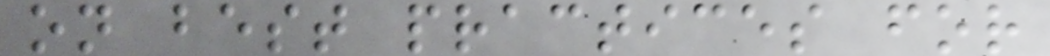on best practices for
